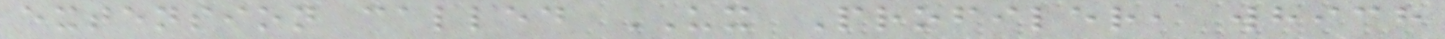extension called UX Profiler, which
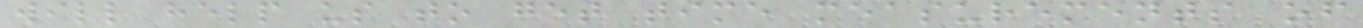will help us to get time measurements of
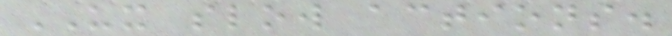UX slow actions.
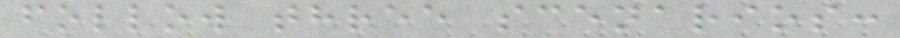follow three scenarios:
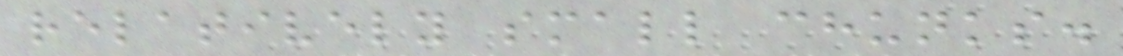relatively small chunks.
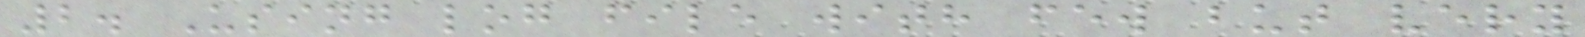2. Using log file with few but very
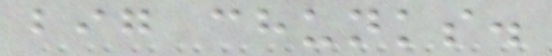big chunks.
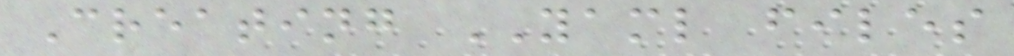Creating YAML files
